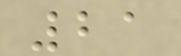21
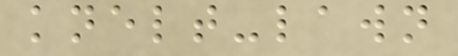knelt-lawn
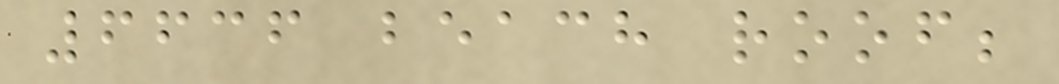6636 beach roof;
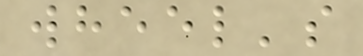wheel's
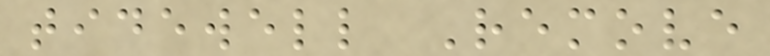tidewell Remove
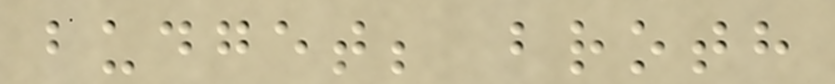budget; broth
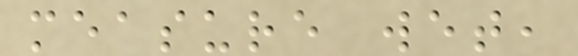measure wet,
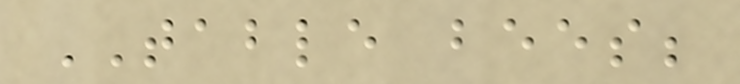TABLE bees;
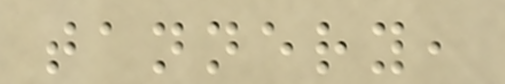tannery,
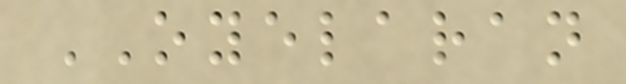OYELARAN
